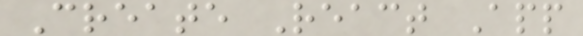Create React App
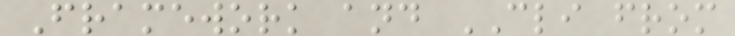Framework and CLI from
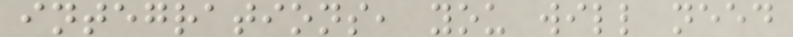integrations, you will need
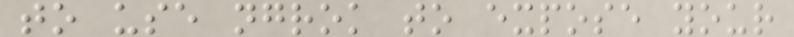to use ngrok to expose your
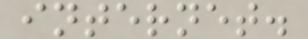internet.
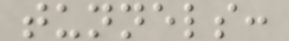tunnels:
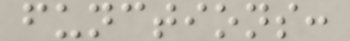functions:
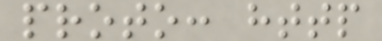proto: http
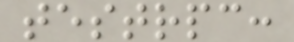testrpc:
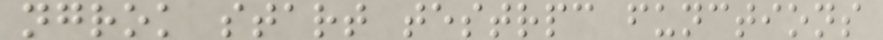ngrok start testrpc functions
